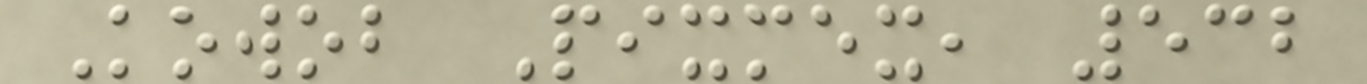Kowob Pixmex, 532
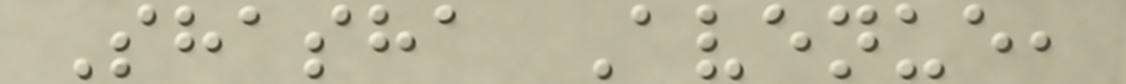Shasha Avenue,
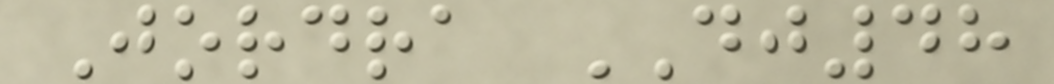Jordra DJ48
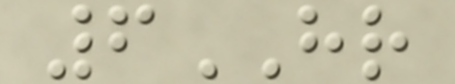6HR
